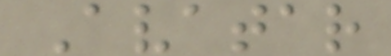Avatar
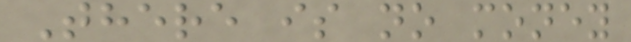There is no money
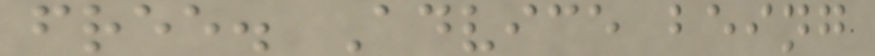free. Advice being
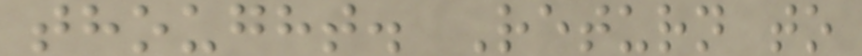thought. Return to
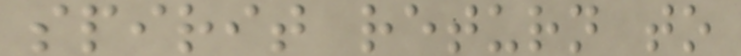spirit return to
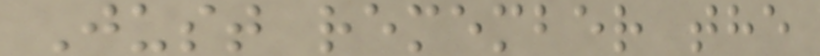Just remember the
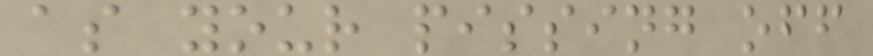as your pissing off
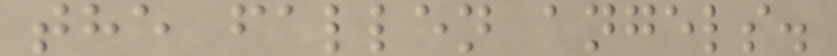the fallen angels.
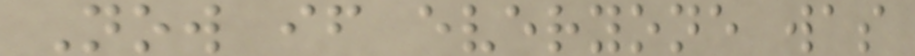Now if everyone was
